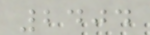2404
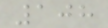108
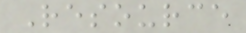Resource
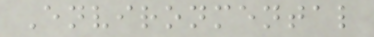Environmental
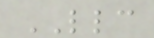LLC
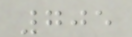705
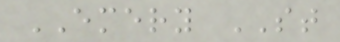EMERY ST
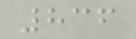836
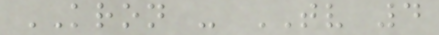KRON - TV 4
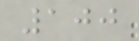100
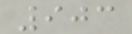903
